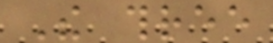The three
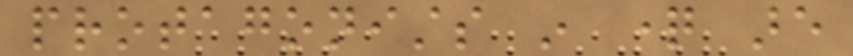protagonists in question are
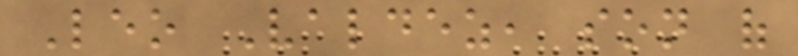Leo Valdez, son of
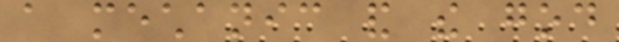a mechanic and the god
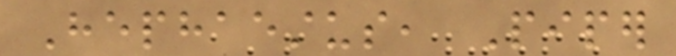Hephaestus, Piper
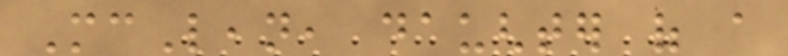McLean, daughter of a
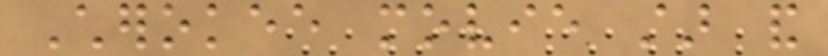Cherokee movie star and
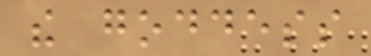the goddess
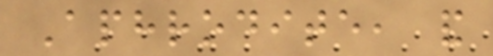Aphrodite, and
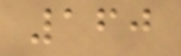160
